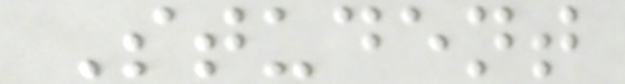Student
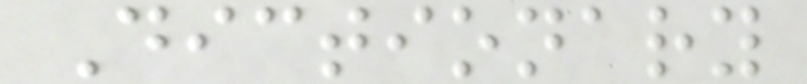Dictionary
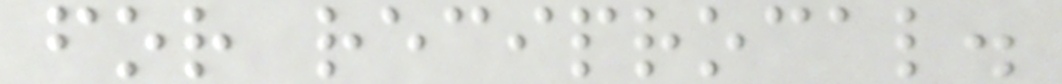for reciprocal.
